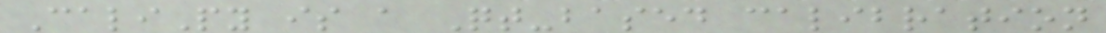CaliPy is a Qt-based calibration
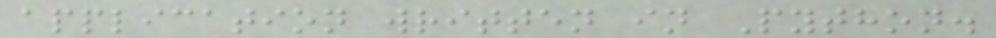application written in Python.
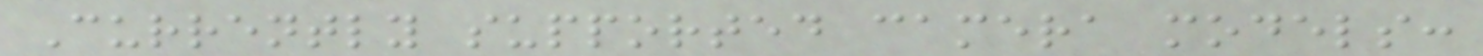Currently supported camera models:
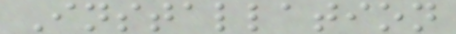Installation
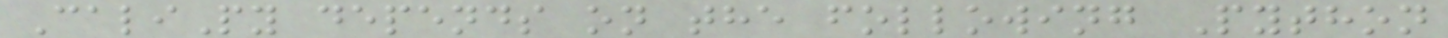CaliPy depends on the following Python
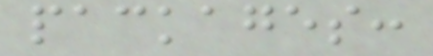packages:
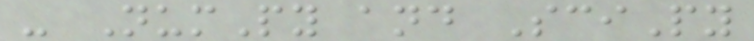- NumPy and SciPy
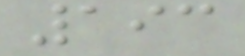193
